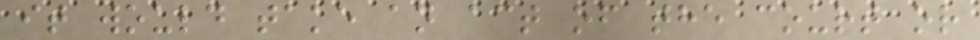it would take an act of the court or
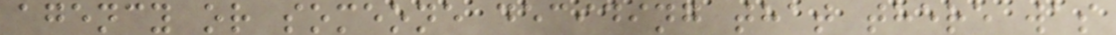agency or someone deciding that there was
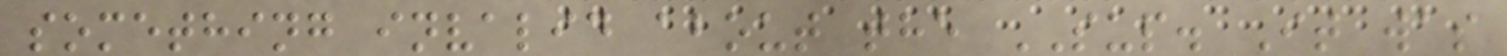something invalid about the SUP. It was
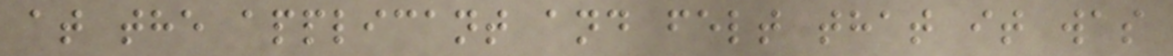at the applicant and felt that it was
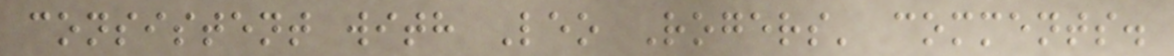consistent with Leo Rogers' comments.
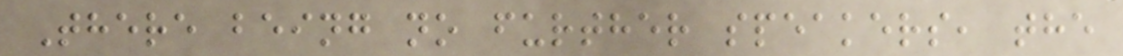There being no further speakers, the
